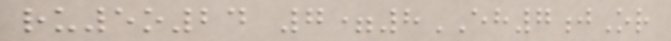ru5o24 7=8EH7jOr
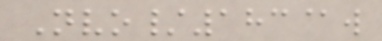Nvo/183@w
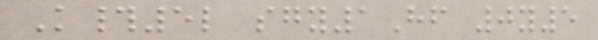K#5l sgy1Hf 0y5
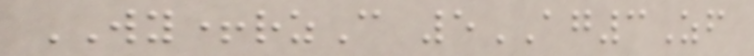WY+rzC 5AG3Zf
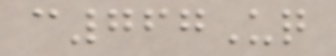c767Uq
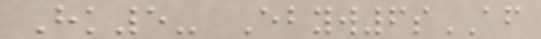Hk5- Ebyw6sAF
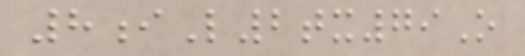8iL2tx79O
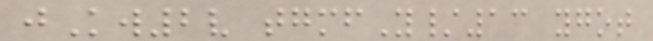jKw2v tgmfY/13 ygot
